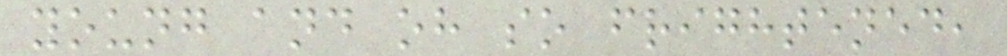young and oh so frightened,
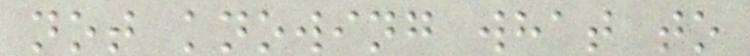not knowing what to
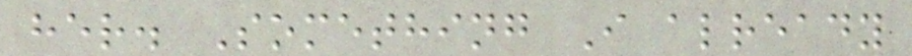her. Something I already
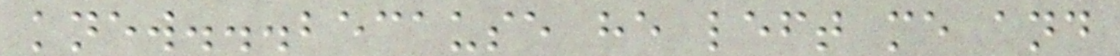knew...because he left me and
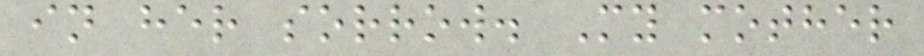in her sorrow. My mother
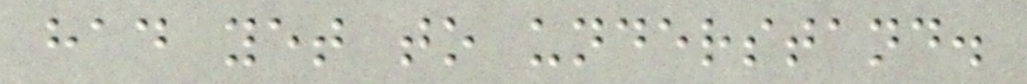had yet to understand.
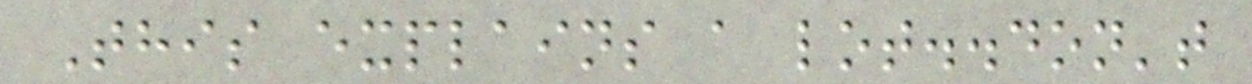This explains a lot..don't
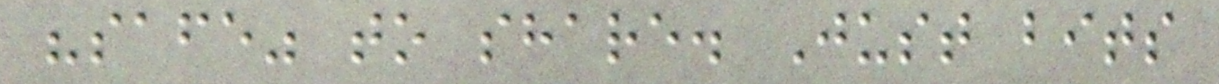"safe" to share. Just bits
